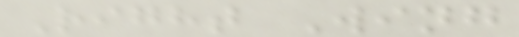Right Wing
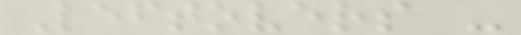Leftovers -
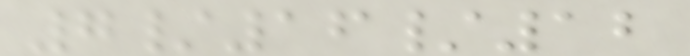7/16/12
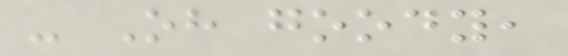- Oh goody,
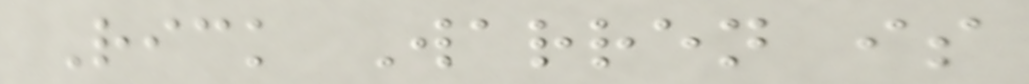Rick Warren is
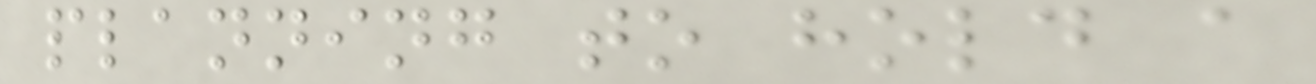planning to hold a
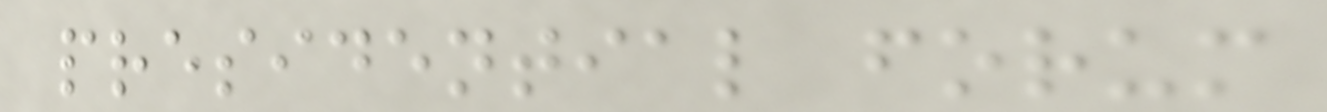presidential forum
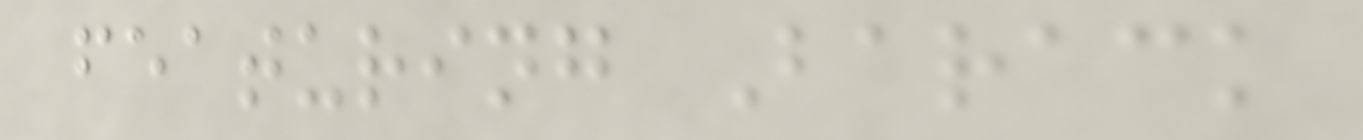featuring Barack
